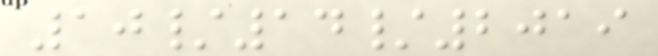10/14/2019
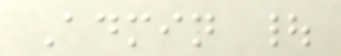Admin |
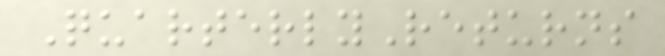QuarterlyReturns
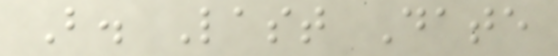B. Last Date
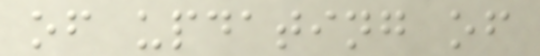of updating of
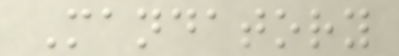Mandatory
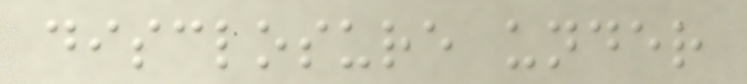disclosure under
